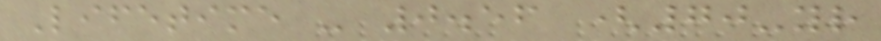Lifetime - 0.56 (70-yr
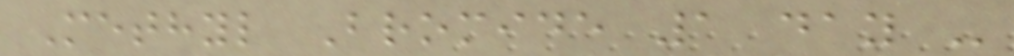Methyl Bromide 1 day -
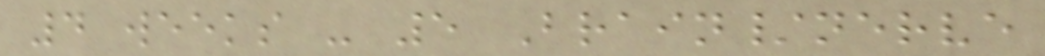4 weeks - 5 Brain/nerve
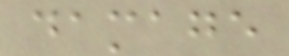damage
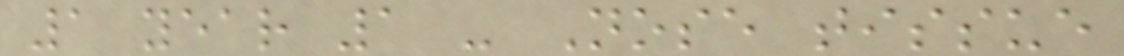1 year 1 - Nose tissue
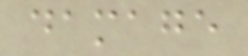damage
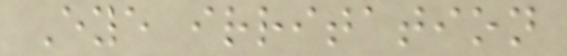Eye irritation
